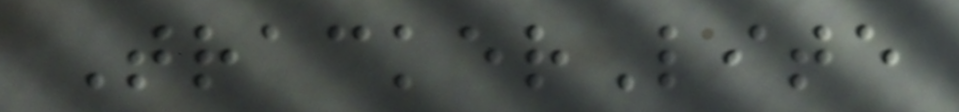TrackerLite
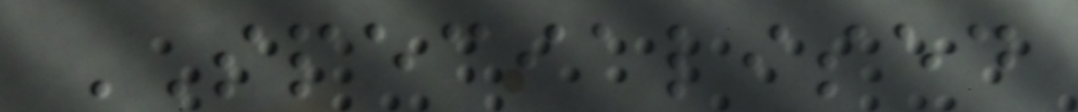SPECIALISED
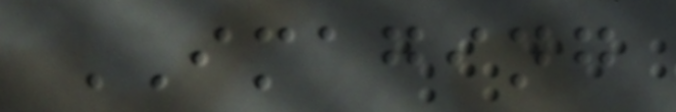IMAGING
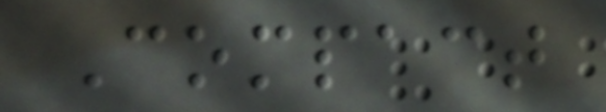Compact
